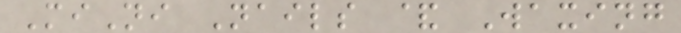MiNi Nails & Waxing
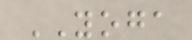YOGA
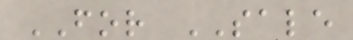FOR SALE
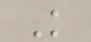K
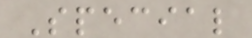Special
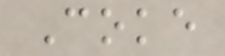Coke
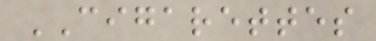CIGARETTES
